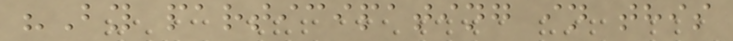"By participating in this
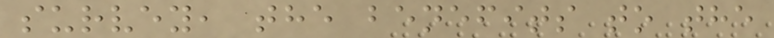survey, the benefits to the
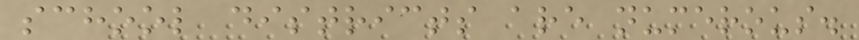school districts are numerous.
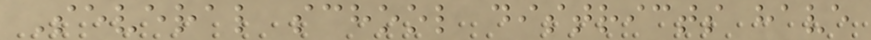Several school districts have
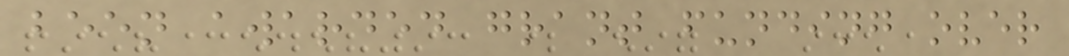been awarded grant funding over
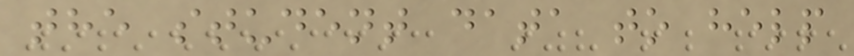the student data to help
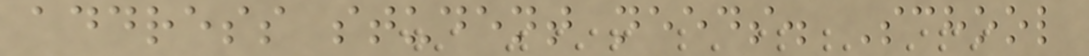address student needs. School
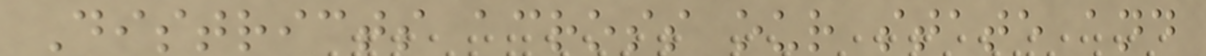Districts across our state and
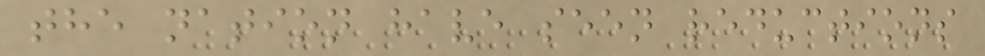the nation have seen reductions
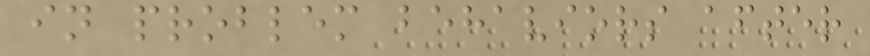in problem behaviors after
